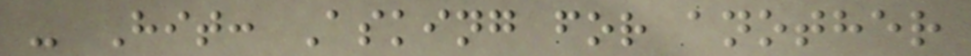- Hit: Asking for another
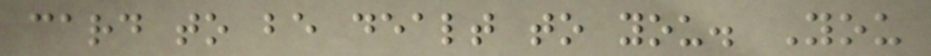card to be dealt to you. You
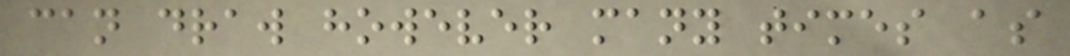can draw however many times as
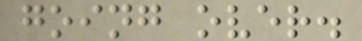going over.
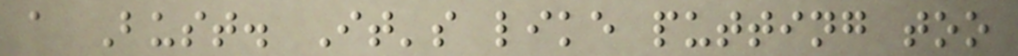a Bust. It's like putting too
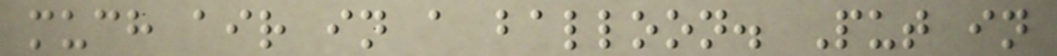much air in a balloon. Put in
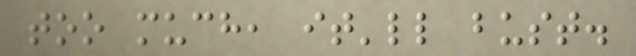too much, it'll bust.
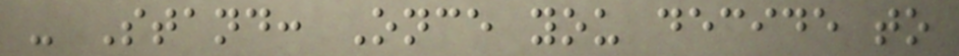- Stand: Once you decide to
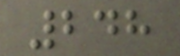248
